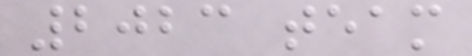2023 team
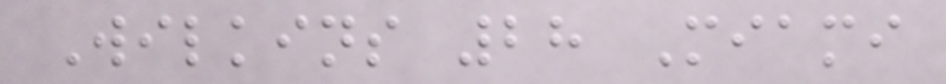Wilkins 28 Miami
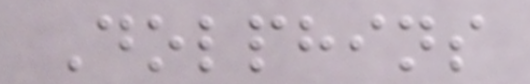Dolphins
